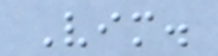Vim.
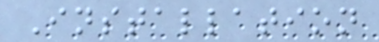Installation
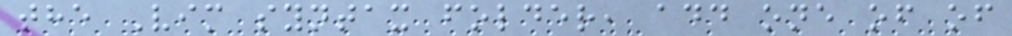the Vim syntax folder, add one of of
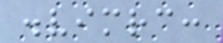.vimrc:
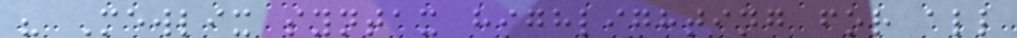" Mewlix syntax highlighting for all
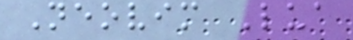Neovim Lua
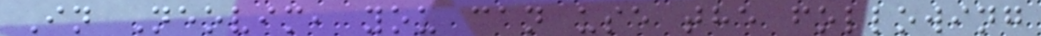In Neovim, you can use the following
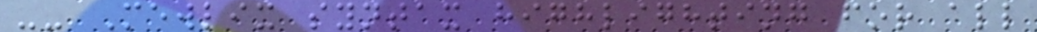-- Mewlix syntax highlighting for all
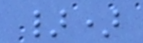})
